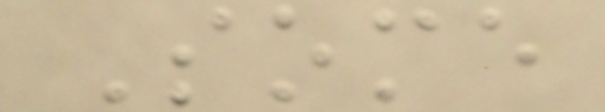Some
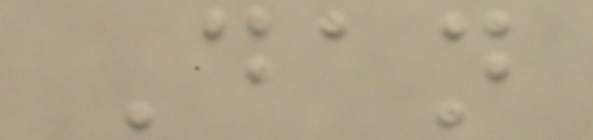Dan
